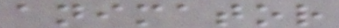animator
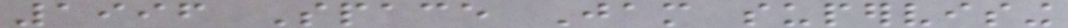1996 Space Jam supervising
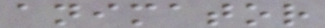animator
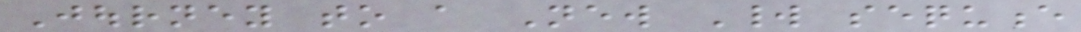Journey to a New World sequence
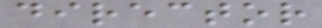director
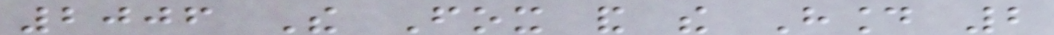2006 The Fox and the Hound 2
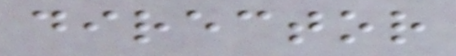director
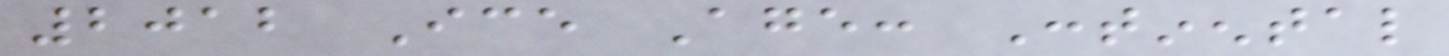2012 Ice Age: Continental
